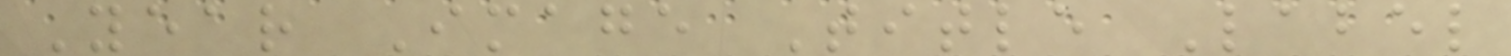Year Image Title Label
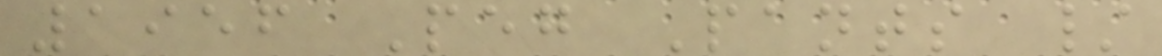1956 Peg Pants /
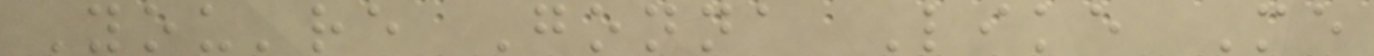You're Gonna Like Me
